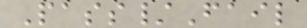Pass/Fail
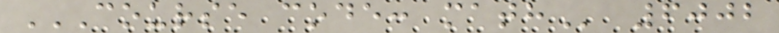COURSE CODE: MATH 6002
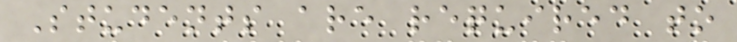Students are required to
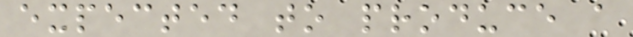expected to produce a
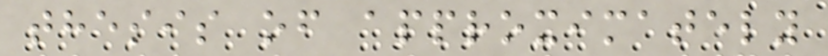thesis of approximately
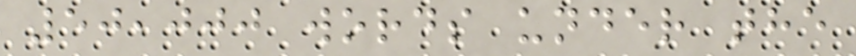50,000 words under the
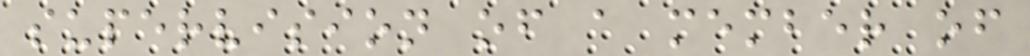supervision of a member of
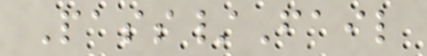Pass/Fail
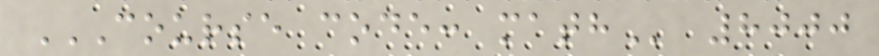COURSE CODE: MATH 8000
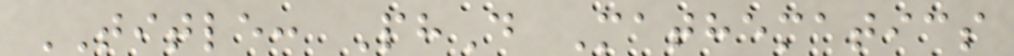TITLE: PhD Mathematics
